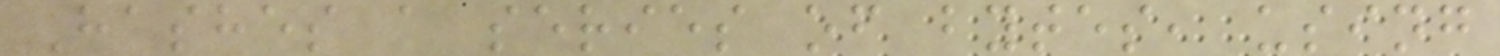Hashes a series of bytes, using
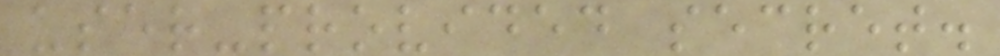user-provided secret.
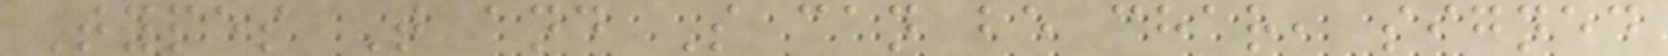Types T and S can be char, signed
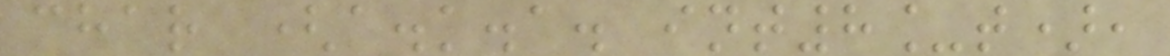char (a.k.a. int8_t),
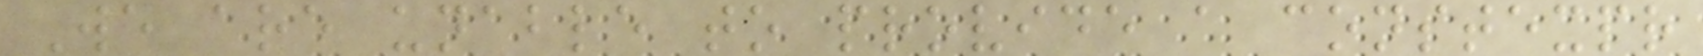We are unable to provide a constexpr
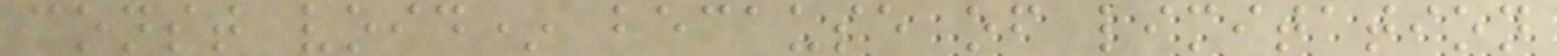const void* because of limitation
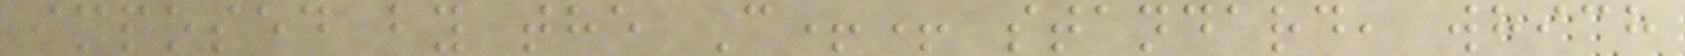imposed by the C++ standard, which
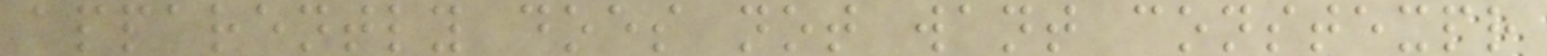apparently does not want constexpr
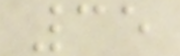35
